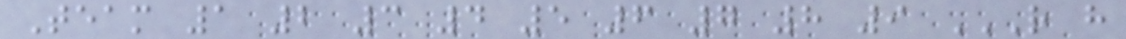Team 1 2 3 4 5 6 7 8 9 R H
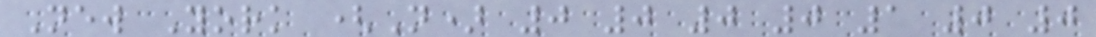New York (N) 0 0 0 0 1 0 0
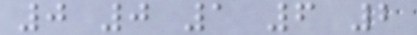0 0 1 6 2
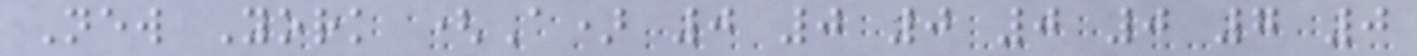New York (A) 0 0 0 0 0 7 0
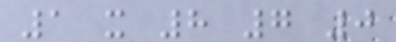1 x 8 7 0
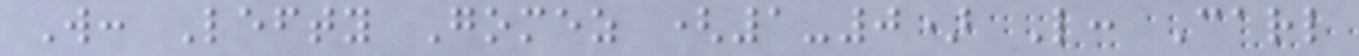W: Lefty Gomez (1-0) L: Carl
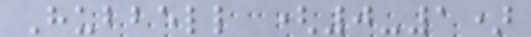Hubbell (0-1)
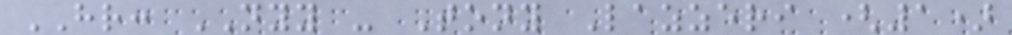HR: NYY - Tony Lazzeri (1)
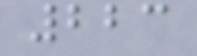223
